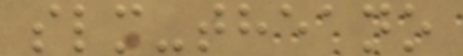slm-theano
